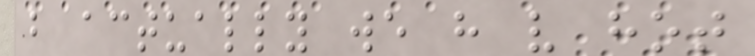but actually we have very hot
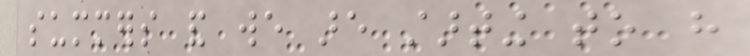summers and we are starting to have
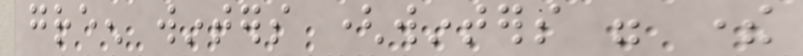green winters (winters were there
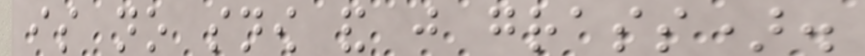is no snow and just grass).
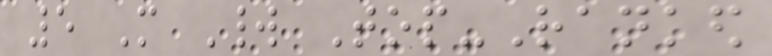5 More World Top-Ranked
